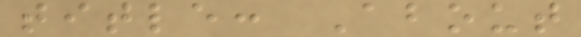title: About
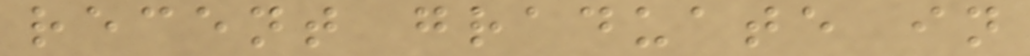recent graduate in
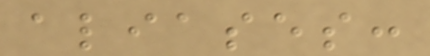aliases:
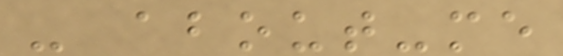- about-me
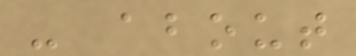- about
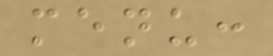menu:
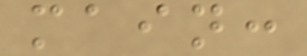main:
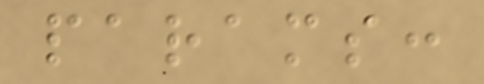params:
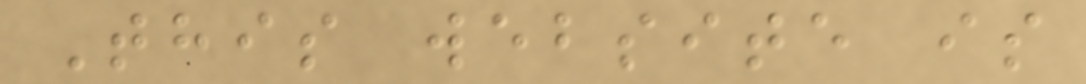This website is
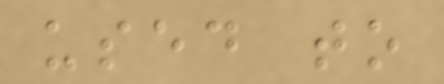used to
